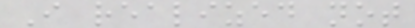I realized not
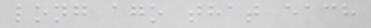long ago that each
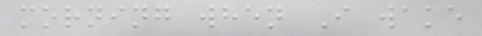morning when I wake
